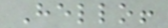Hello!
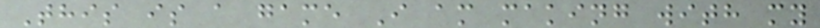This is a game I am making with my
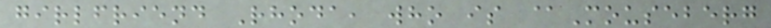girlfriend Rhoda, who is @Mouseberg
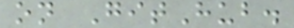on GitHub.
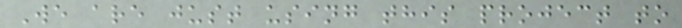We are just using this project to
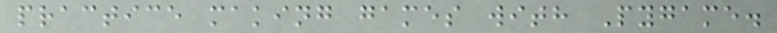practice making games with Pygame.
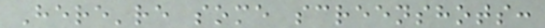Here're some screenshots:
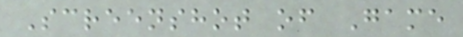Screenshot of Game
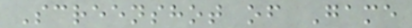Screenshot of Game
